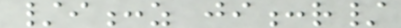/i:z ji:r/
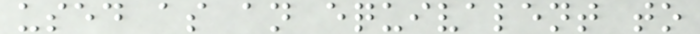used as an equivalent to
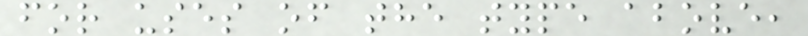for uses of the type above,
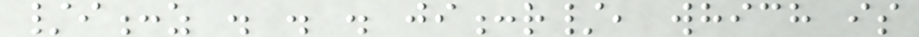/i:z . . . ji:r/, which is
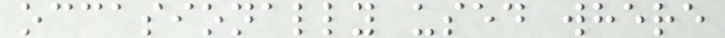occasionally used where
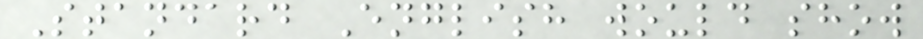Standard English would show
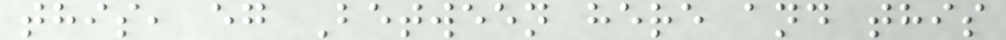this, eg Between here and this
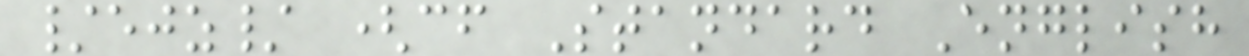/ejz/ (cf Standard English
